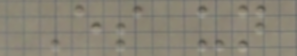Es un
